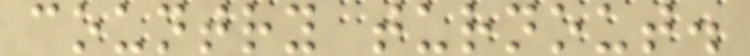country turnout.
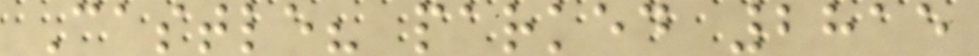Castle? parked 2815
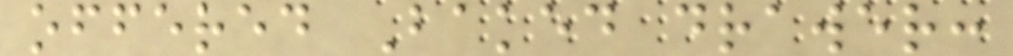offered Baked drawer:
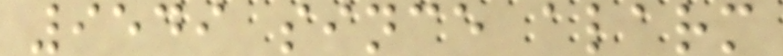9549 since alarm
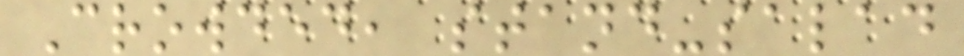Crowded, stand-salad
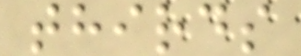thirds
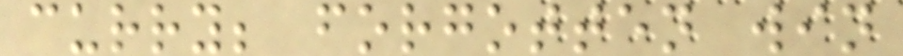curry; forgotten win
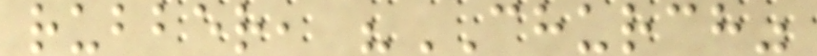rubber, "CHURCH"
